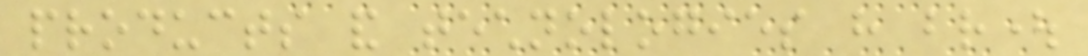products and technologies have brought
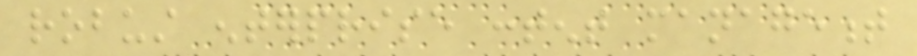robust enterprise content management
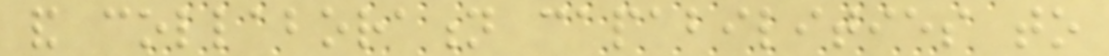and collaboration capabilities to
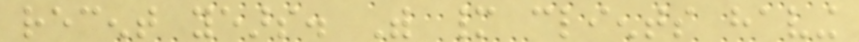recent years. With many clients having
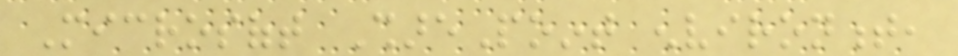Microsoft SharePoint environment,
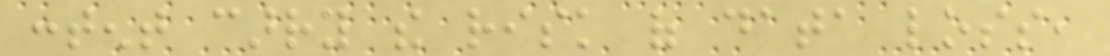content carry the risk of data loss,
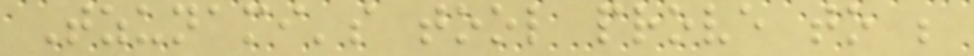Tzunami's tool prove to be
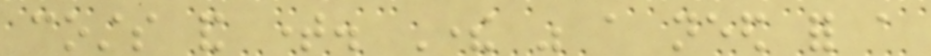costs and time. There was a need for a
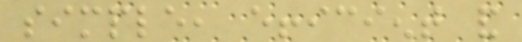simple, efficient and
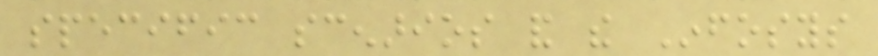specific scenarios and the Infosys
